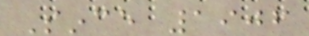Since 1906
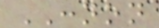CONNON
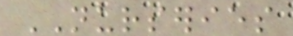NURSERIES
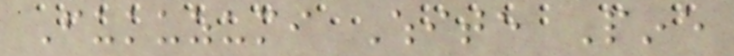Fukuzumi White Pine
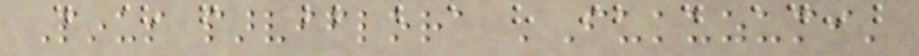Pinus parviflora 'Fukuzumi'
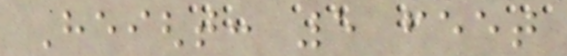Height: 5 feet
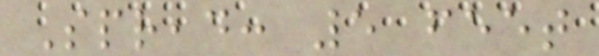Spread: 5 feet
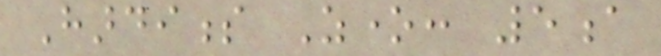Hardiness Zone: 5a
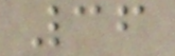36
